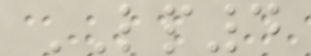LP4
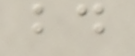bd
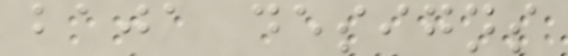baja designs
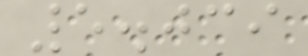5.039
